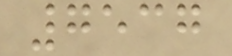7537
